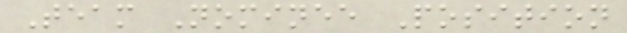Team Nominee Position
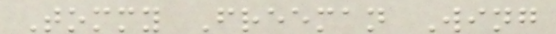Tommy Freeman Wing
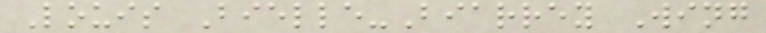Louis Bielle-Biarrey Wing
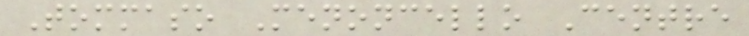Tommaso Menoncello Centre
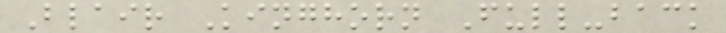Blair Kinghorn Full-back
